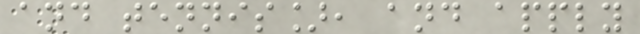and tennis], and apply
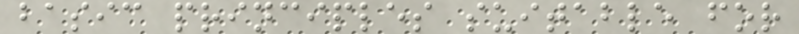basic principles suitable for
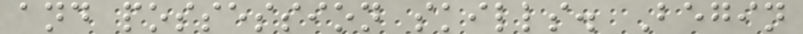and possession skills. Begin
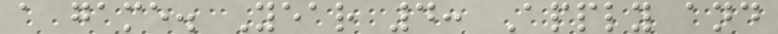a game. Year 4: Apply and
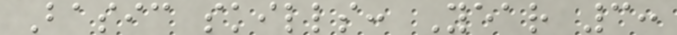Basic skills: Year 3:
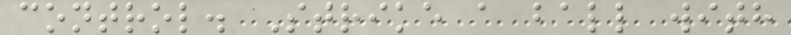control. Strike a ball with
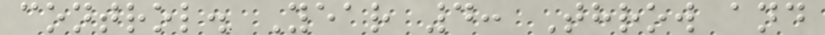control. Year 4: Throw and
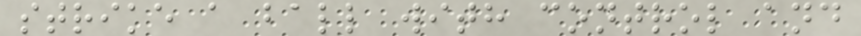strike a ball with control and
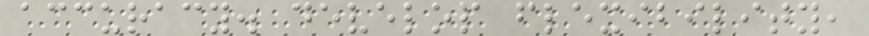accuracy. develop flexibility,
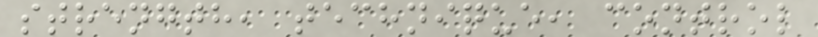strength, technique, control
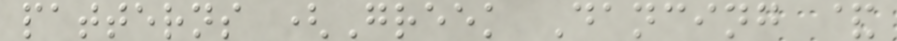patterns (Greek Dancing &
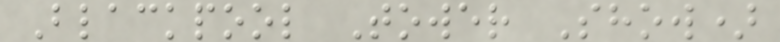Blackpool Tower Show)
